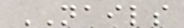NAILS
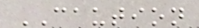CAUTION
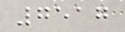7517
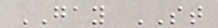GAY ST
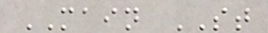MAIN ST
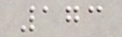173
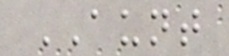AUNT
